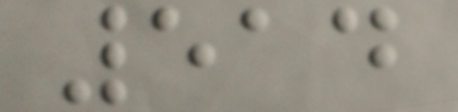514
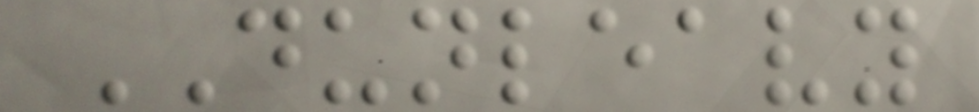DUNLEAVY
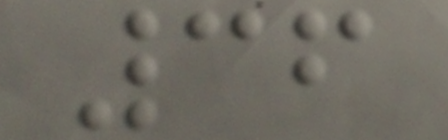36
